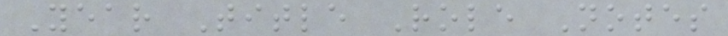Year Title Role Notes
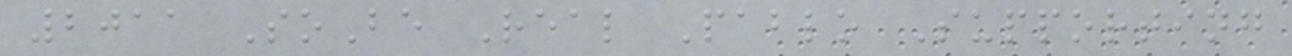2011 SoBe Real Pablo Supporting
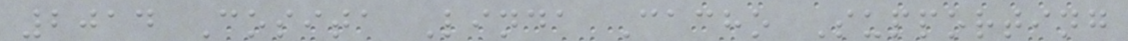2014 Cosita Linda Cacho Supporting
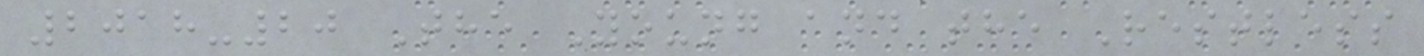2018-20 The Young and the Restless
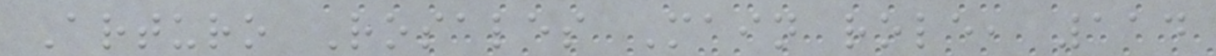Arturo Rosales Main role, 114
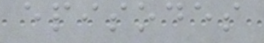episodes
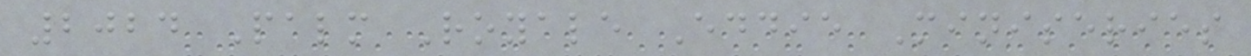2024 Palm Royale Eddie Miniseries
